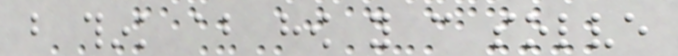but think about how you can solve
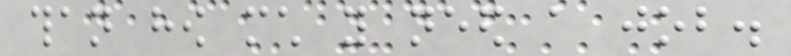than how much you need a job.
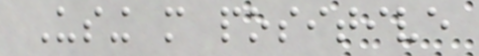Using more positive
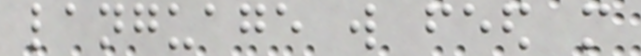language will feed more
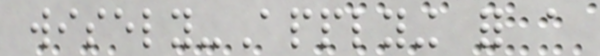wisely-Applying for a
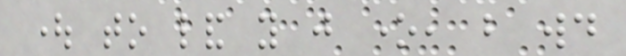ought to land you just one, but would
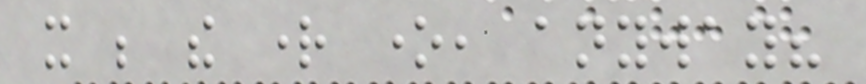it be the right one, anyway?
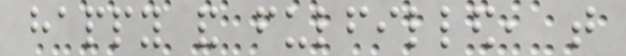happy and fulfilled, that
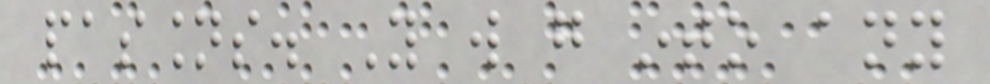passions. You will go into any
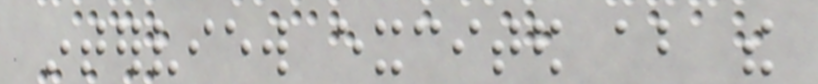interview excited about the
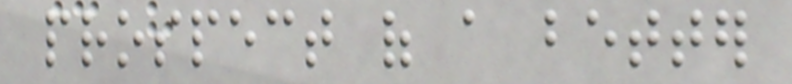prospect of a better
